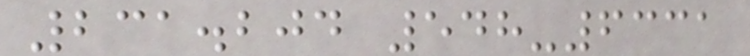231.204 548-6331
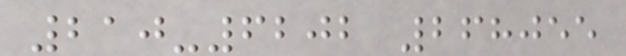210-6202 268055
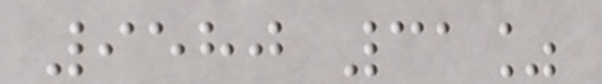9580 31%
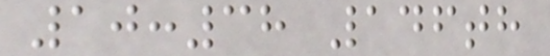10:38 146th
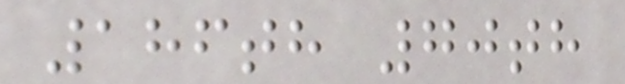186th 70th
